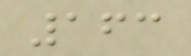163
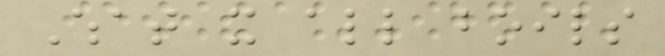What it all boils
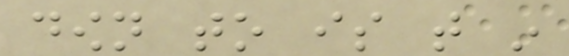down to is that in
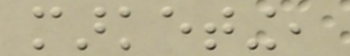marketing,
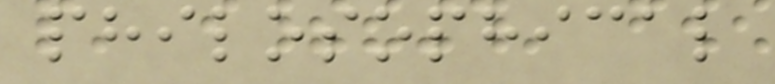philosophical
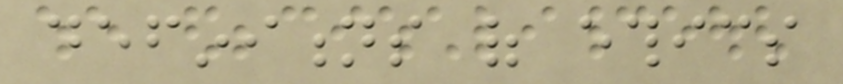definitions of ethics
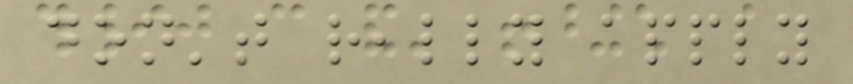don't really apply
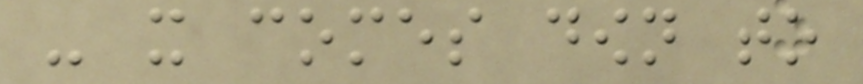- it comes down to
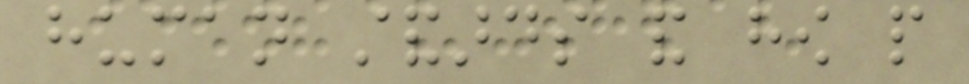human standards and how people
